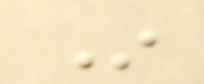In
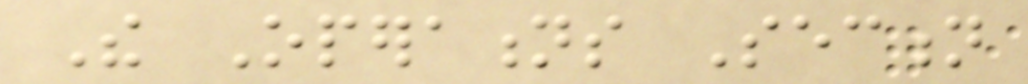The Operations Section
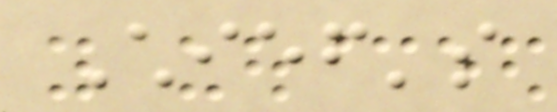Chief's
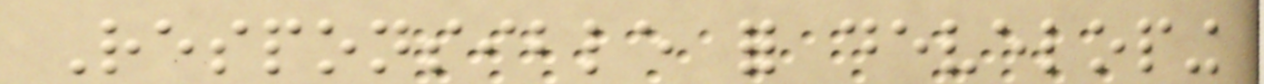Responsible for developing
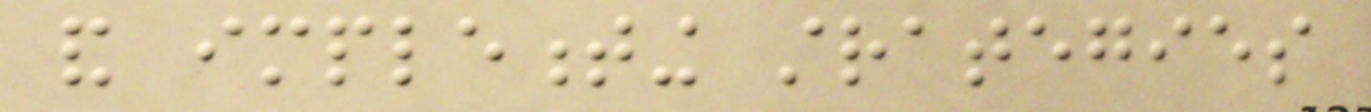and implementing strategies
